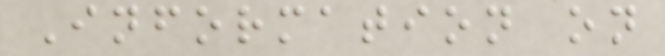Information on
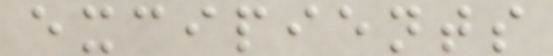excipients
